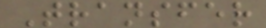Transfer
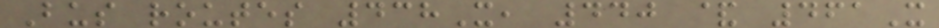Bus routes 438X, 440 & 461X
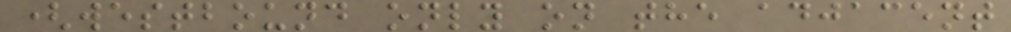(westbound only on the adjacent
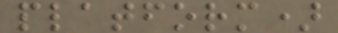platform)
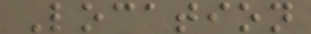Location
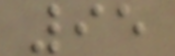95
